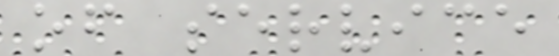of service
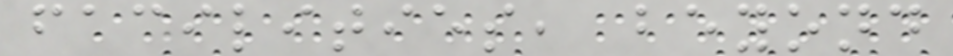facilities, beyond
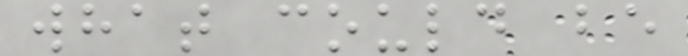what could be
